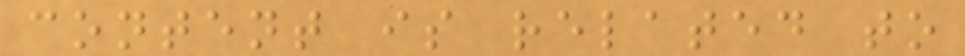content is related to
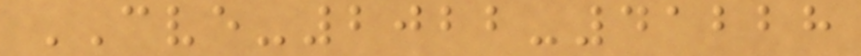CVE-2022-41228
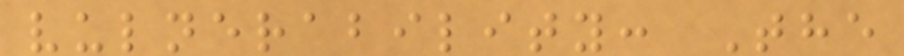vulnerability: The
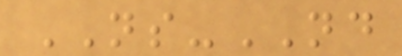NS-ND
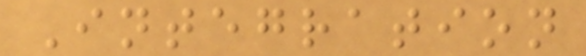Integration
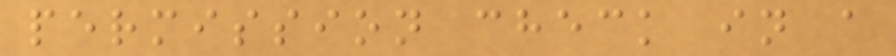permission check in a
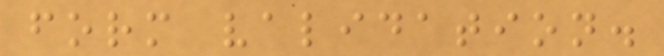form validation.
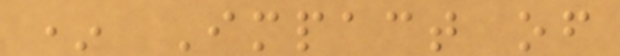* Impact of
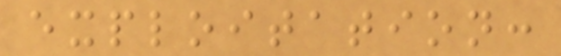exploitation:
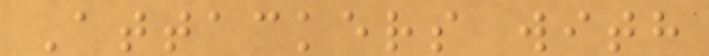Attackers with
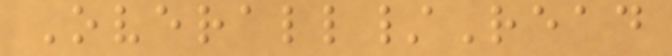Overall/Read
